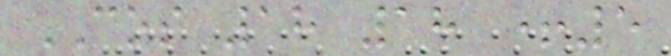COS 18 18 +5
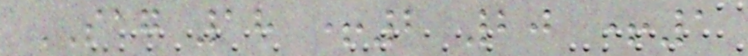SAG 18 +2 20 +1
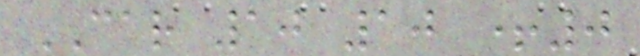CAR 10 10 +0
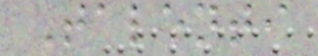Talenti
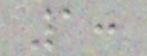1:
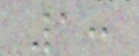1:
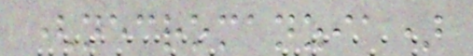(necromanzia)
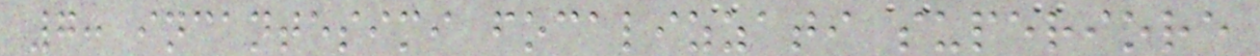7: incantesimi focalizzati superiore
